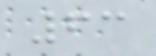63
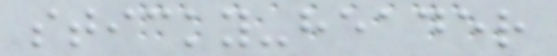sticky-header
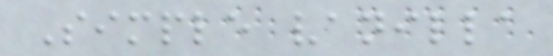Simple vanilla
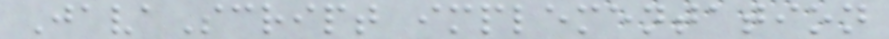JavaScript implementation
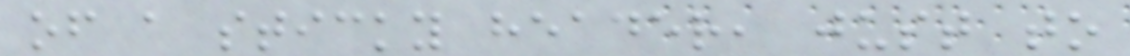of a sticky header, just to
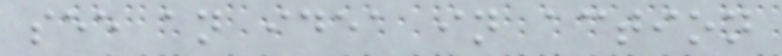see an idea in action
